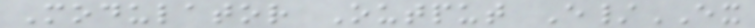Modulator Output E/EX
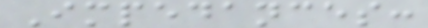Impedances:
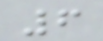6
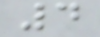4
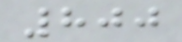800
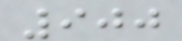900
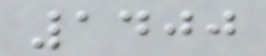1400
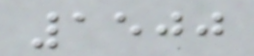1500
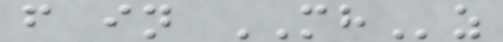f in MHz
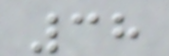38
